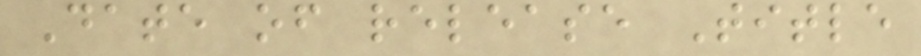Date of release Title
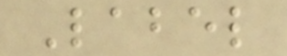Label
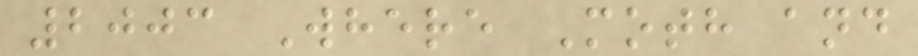2003 Where Moth and
